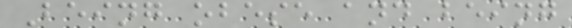Being obese and being
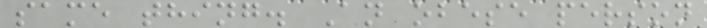same thing. An obese person
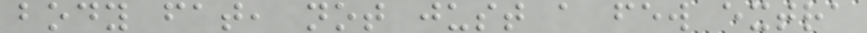body fat, not just a few extra
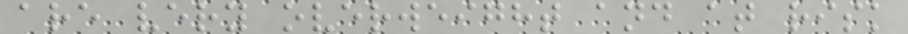are very overweight and at risk
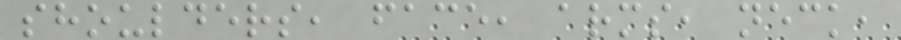shoulders, face, arms, neck,
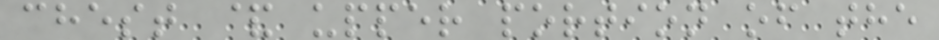chest & upper portion of the
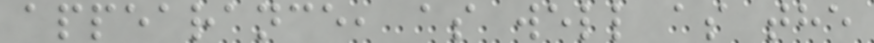appearance, as well as the
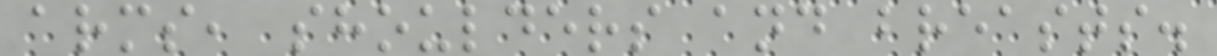arms, shoulders and breasts.
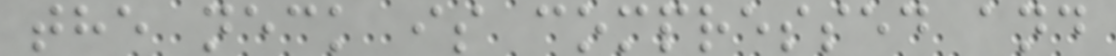the neck is compressed and
